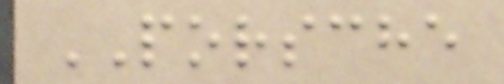PORSCHE
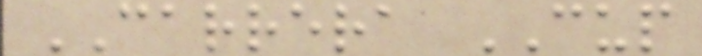CARRERA CUP
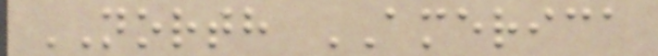NORTH AMERICA
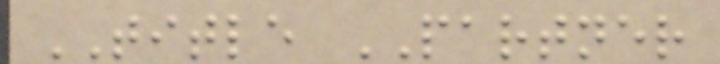TITLE PARTNER
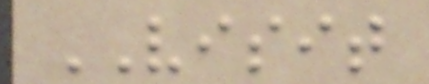VISIT
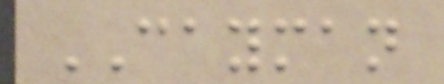CAYMAN
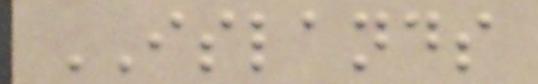ISLANDS
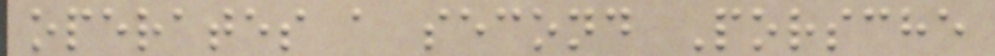operates a second Porsche
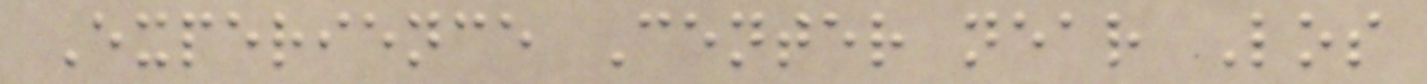Experience Center near Los
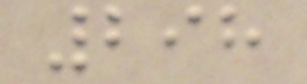298
